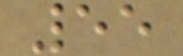55
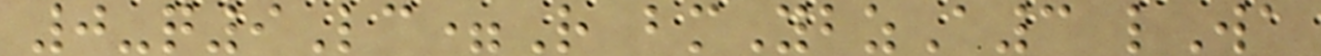0-q9Lc=R bmYbzA3 lWa
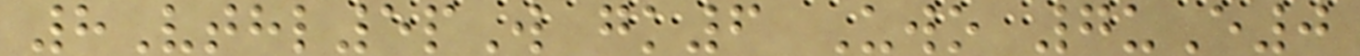8Vthl5pW gk6 Uwo 7uE0
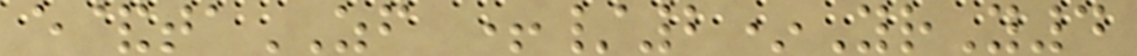e&taZF +/2*YrY4
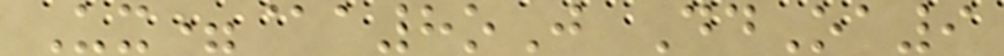Ux=@a8oJ DdOa9
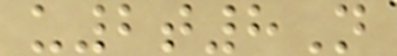u2t8N
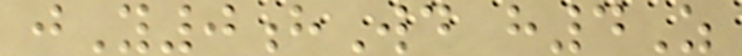jY0hWd h4Z
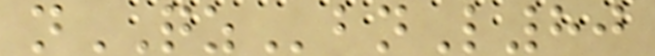nQZbnL80
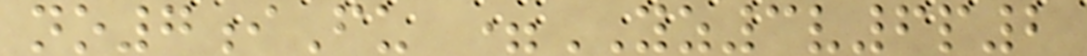no7iFu =YZ3v6p2
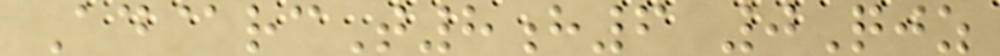Ad@rcT8h6 0Qjz
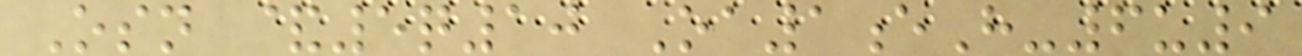Osn &5q10 Oa1eH-6u9
